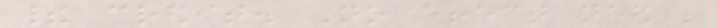their credit. No effect need be
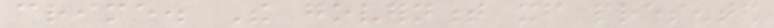crime. The government itself presented
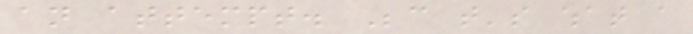an attempt. Because that's what a
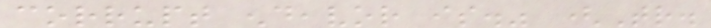corrupt endeavor is." (Tr.
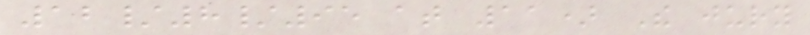12/8/95 at 11) The jury
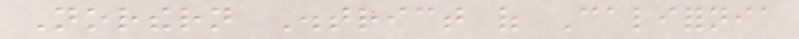Northern District of California
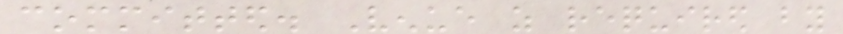committed. Venue as required by
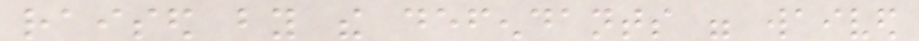raised by the defendants were waived
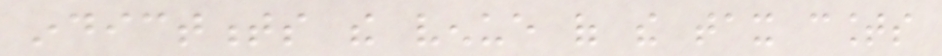indictments the venue of the tax counts
